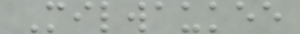Milwaukee
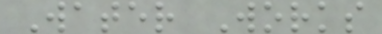Water Works
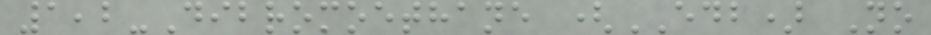1,2-Dibromoethane (EDB) No
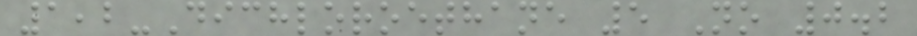1,2-Dichloroethane 5 No 0.2
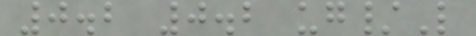0.2 0.2 ug/L
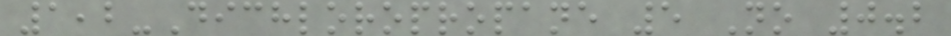1,2-Dichloropropane 5 No 0.2
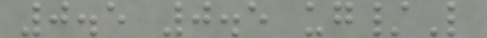0.5 0.5 ug/L
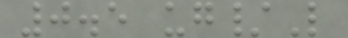0.5 ug/L
